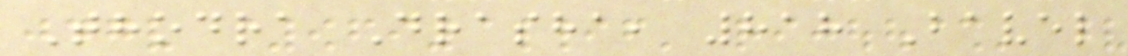Thodra Drasha, 818 Bavel
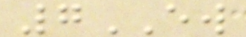7EW
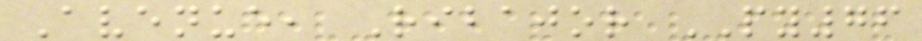Avenue, Ribajor PY76
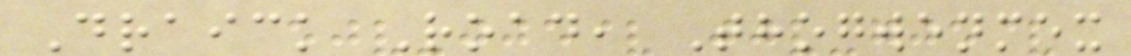Draick Road, Thogwenmex
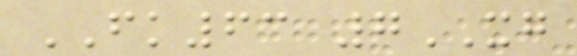FK63 7XG
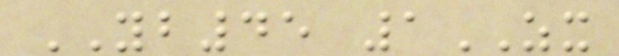YB45 1ZX
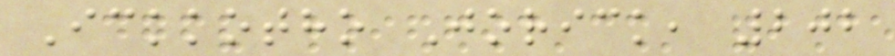Ickkotho Jorick, 202
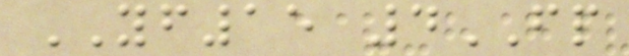YF15 4FP
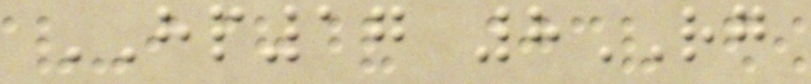HP17 8RG
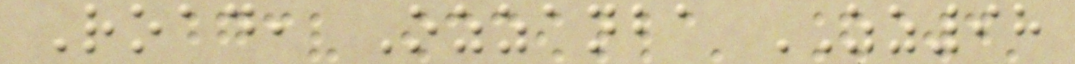Road, Ozzanba ZZ98
